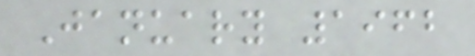January 1962
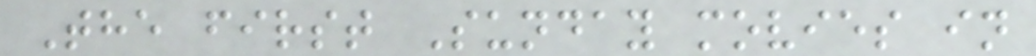The first Sunday movies in
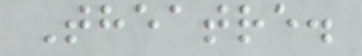Theatre.
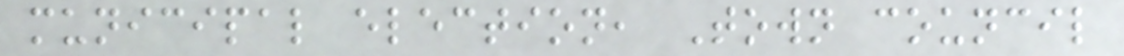municipal election, Town council
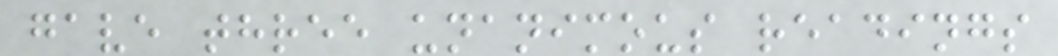gave three unanimous readings
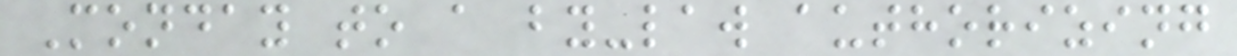Monday to a by-law authorizing
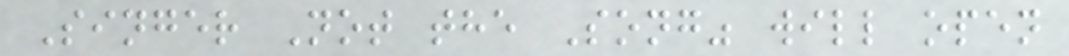Singer Not the Song" will open
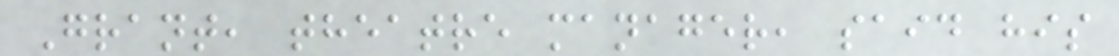Grant, theatre manager, said his
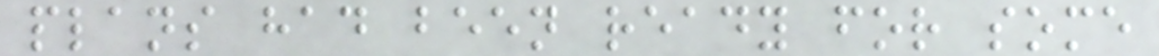plans had been ready for some
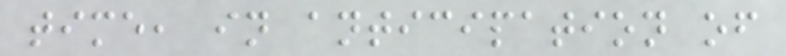time, in anticipation of
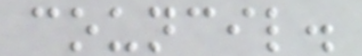council.
